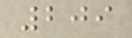209
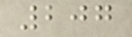207
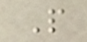P
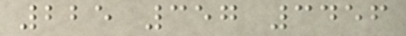225 357 3456
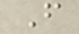F
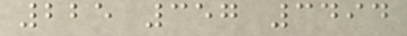225 357 3494
